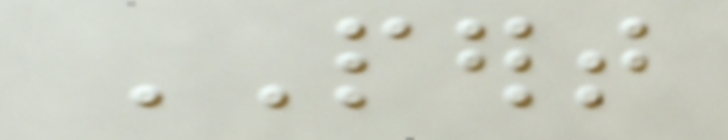PERT
